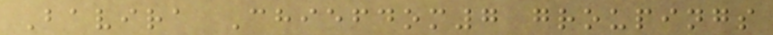Bavira Chiefdom7 groupings
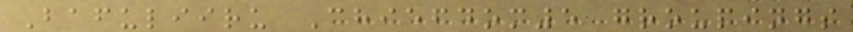Bafuliiru Chiefdom5 groupings
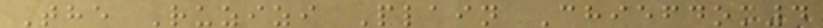The Ruzizi Plain Chiefdom4
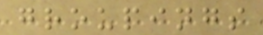groupings
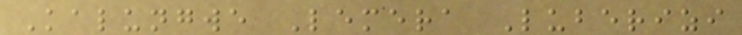Kalungwe Lemera Luberizi
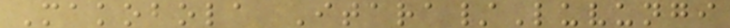Makobola Itara/Luvungi
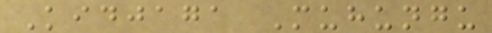Kidjaga Muhungu
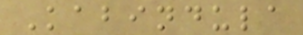Kabindula
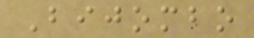Bijombo
